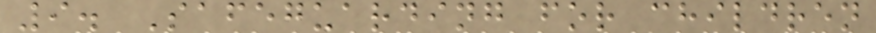9. Safeguarding for children
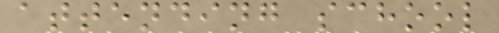attending school
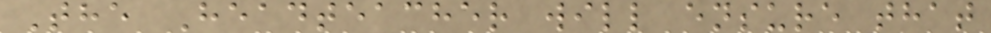The Headteacher will ensure that
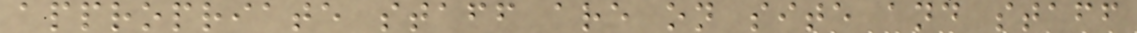appropriate staff are on site and staff
